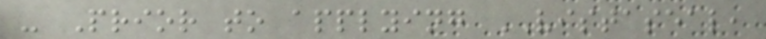- Prior to applying VISTASEAL,
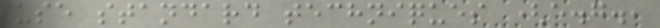use standard techniques (e.g.,
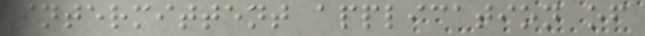intermittent application of
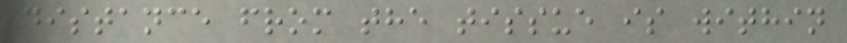distance from the tissue is within
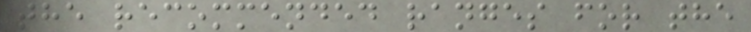the recommended ranges for the
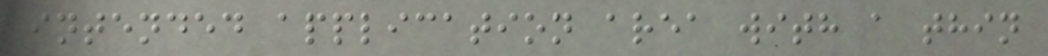intended application area with a thin
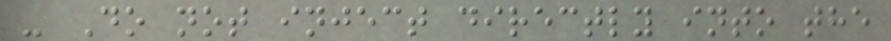- Do not inject directly into the
